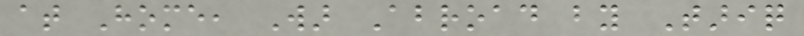at Home, War Abroad by Tariq
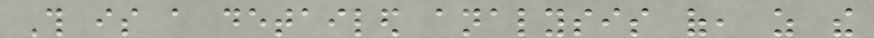This is a detailed analysis of, as the
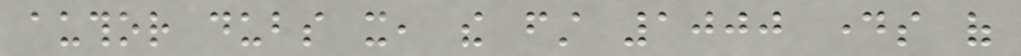author dubs it, the first 1000 days of
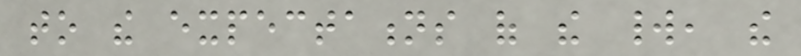to the expectations of the world, the
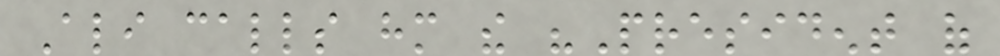Ali calls him the "President of
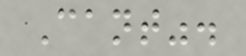Cant".
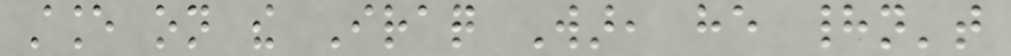stance on the Iraq War, he hadn't
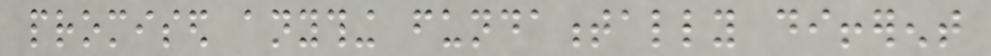promised anything fundamentally different
